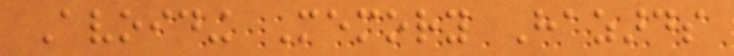Avoiding Memory Hazards
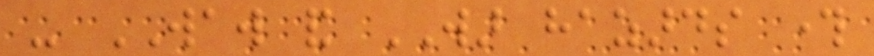- WAW and WAR hazards through
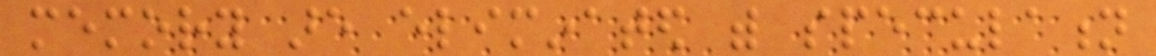memory are eliminated with speculation
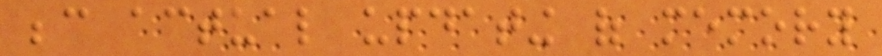because actual updating of memory
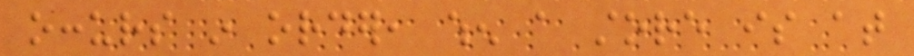occurs in order, when a store is at
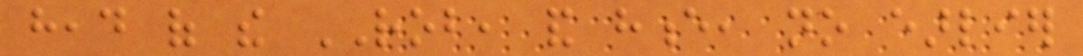head of the ROB, and hence, no earlier
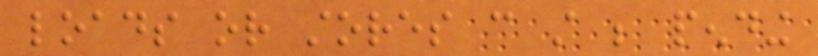loads or stores can still be pending
